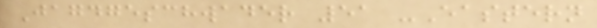Jagdgeschwader 51 -Eastern
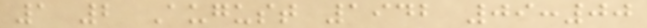1 2 August 1942 09:00
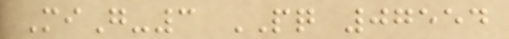MiG-3 PQ 07554
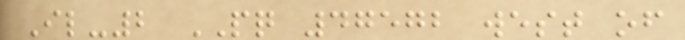Il-2 PQ 47572 west of
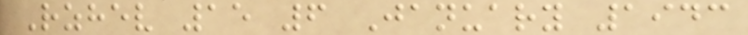Rzhev 15 6 January 1943
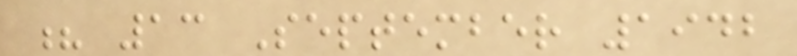? 13 September 1942
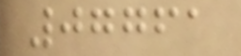07761
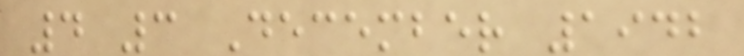4 3 December 1942
